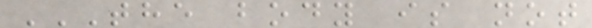THE BODY IS NOT
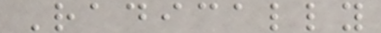Radically
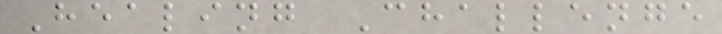Healing Challenge
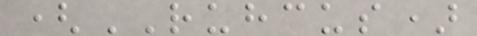(RUHCUS)
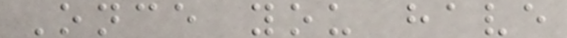Once you have
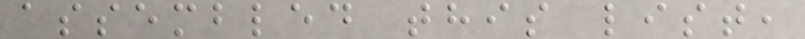assembled this list,
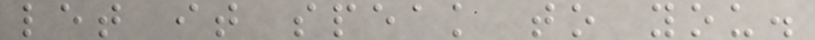let it speak to you.
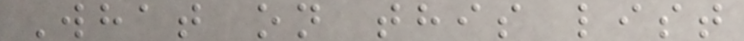What on this list
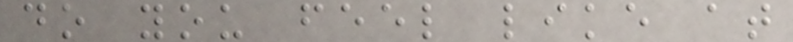do you feel like at
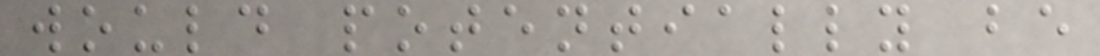would potentially be
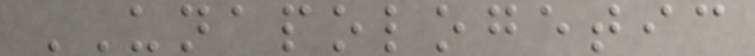UNAPOLOGETIC
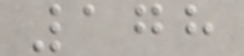178
